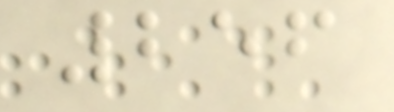256
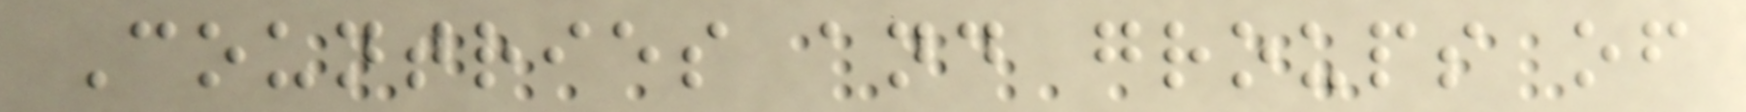Countries and groups of
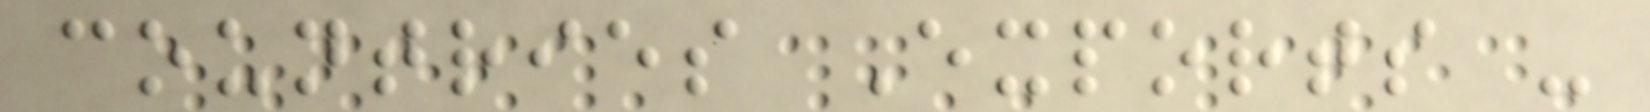countries Exports -
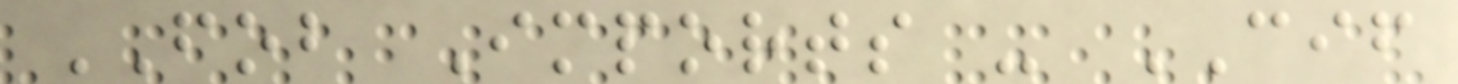FOB Imports - CIF
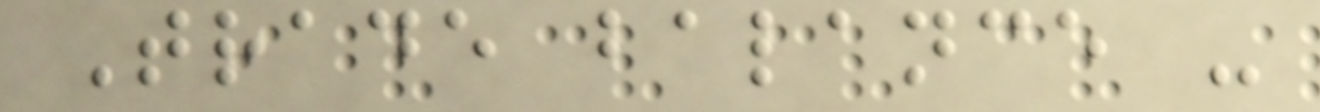Trade balance -
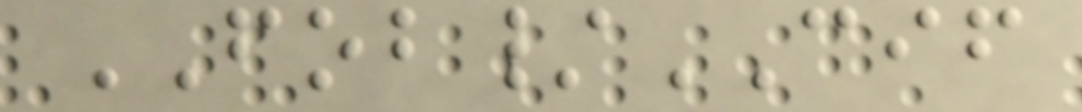FOB/CIF
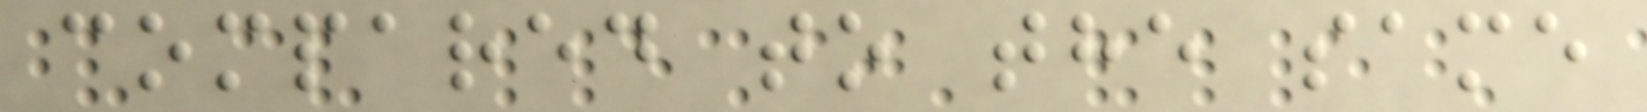compared to the same
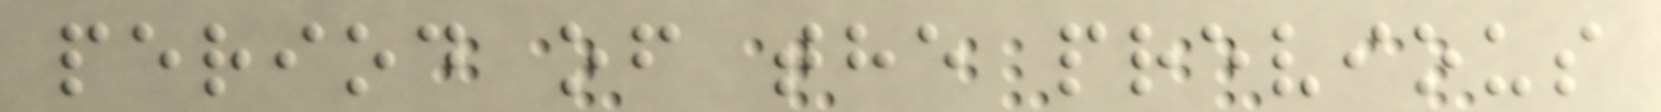period of the previous
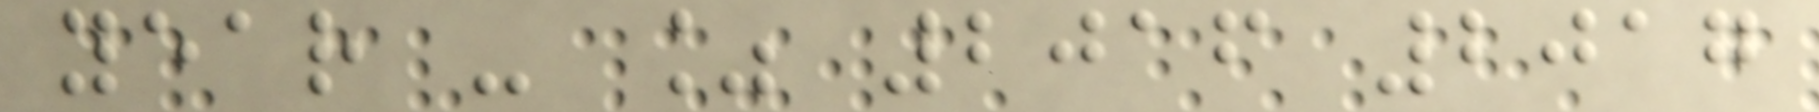year - % 2016 2017
